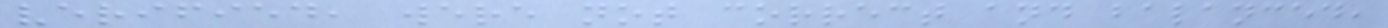verified, were not correct and balanced,
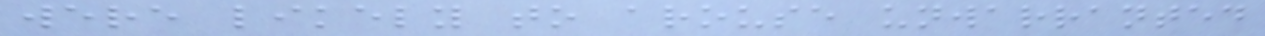were likely to arouse unwarranted
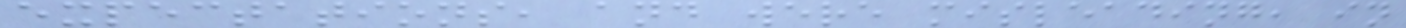expectations, and were misleading, in
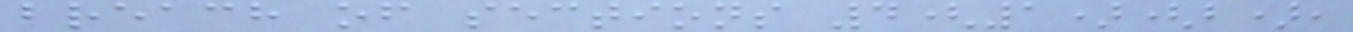breach of sections 4(1)(b),
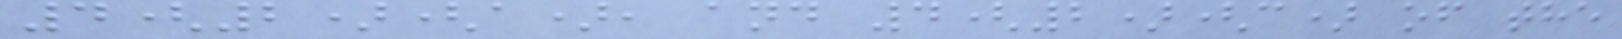4(2)(a), and 4(2)(c) of the
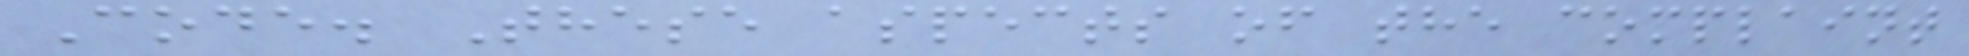Code. These aspects of the complaint
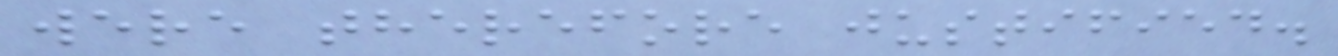were therefore justified.
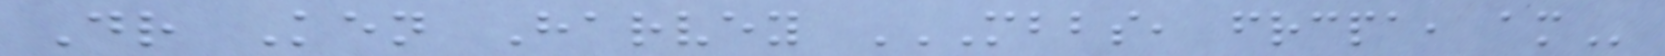Dr Ken Harvey MBBS, FRCPA, AM
